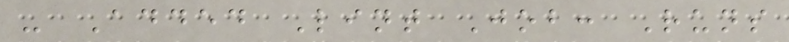- Added Lint Job: Runs
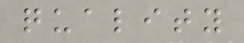quality
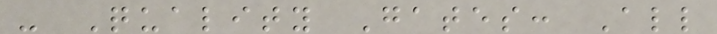- Quality Gates: All
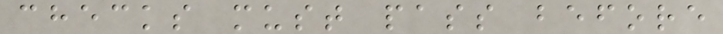checks must pass before
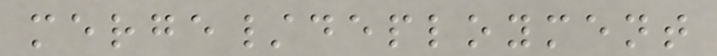merge/deployment
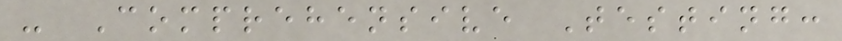- Comprehensive Testing:
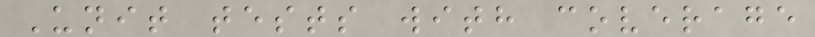Unit tests with coverage
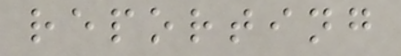reporting
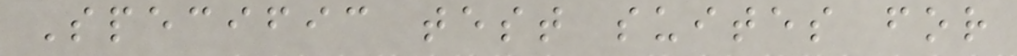Specific test suites for
